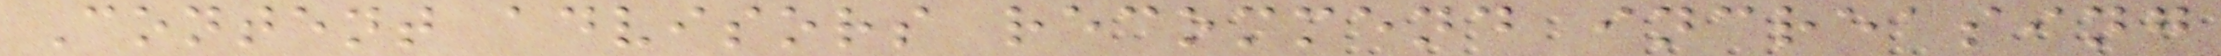Content advisors recommend increasing
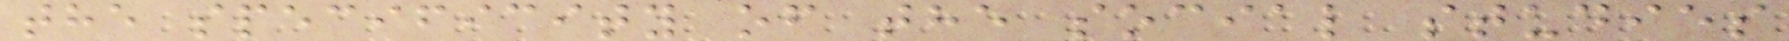the specificity of the social studies
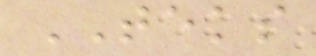TEKS
